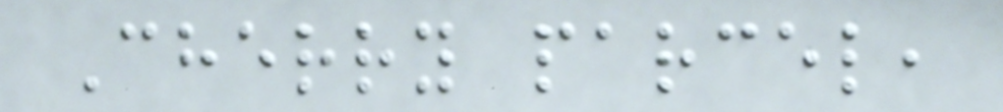Cherry parcel,
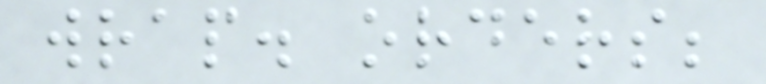wrap. orders;
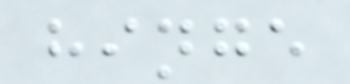hinge
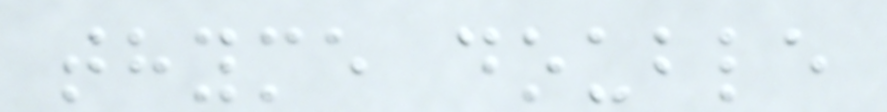thyme double
